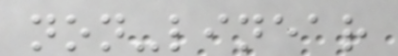non-linear
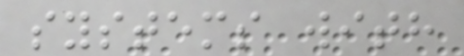systems with
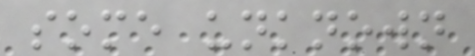some unknown
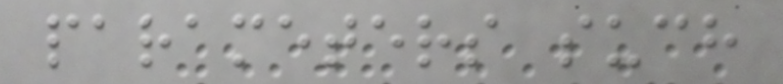parameters such
